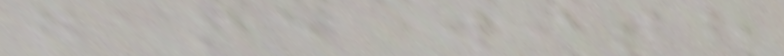game with
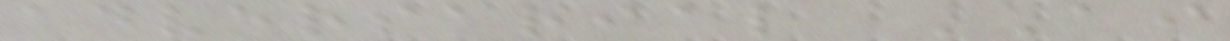adversarial AI
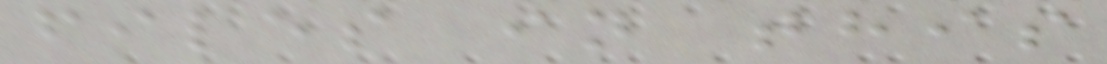files in this
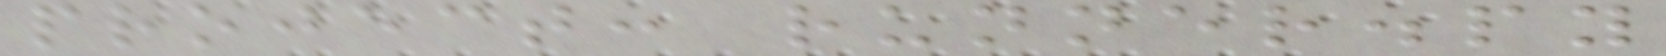project: runner.py
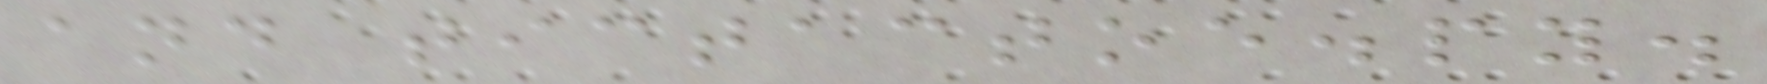and tictactoe.py.
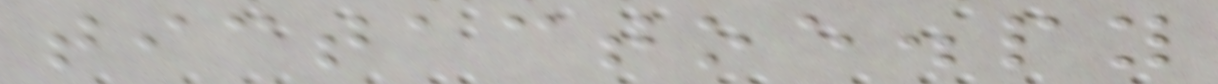tictactoe.py
